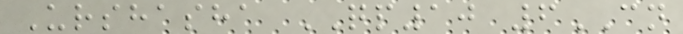Urshasha QP10 6CN
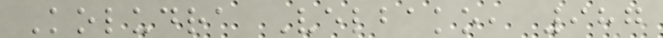Koludra Velbako, 987
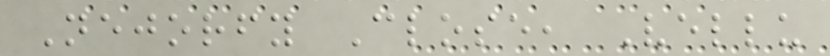Nejorfy Close, Vellu
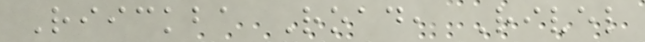Riickba Road, Rivel
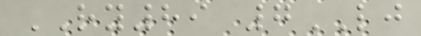RY89 7LJ
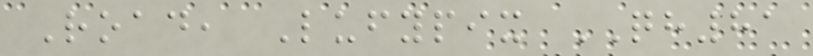Road, Lufypix QH81
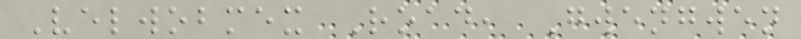Velwobmex Road, Gwengwen
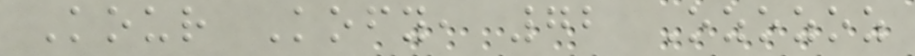Kour Kofy, 72 Ozozoz
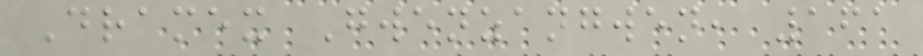Dramex Gwenzangwen, 161
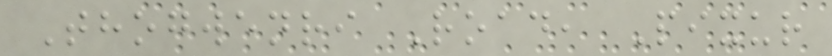Thogwenri Road, Pixur
